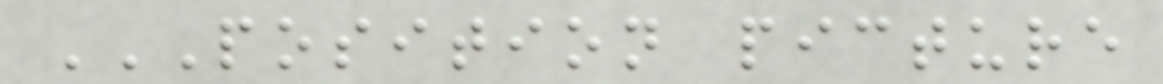POSITION PICTURE
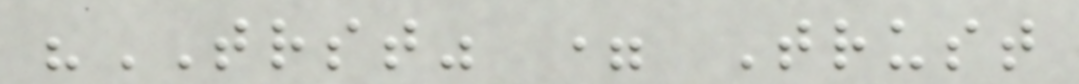"TRST" = Trust
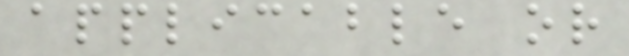applicable or
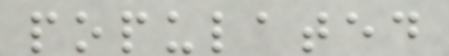populated
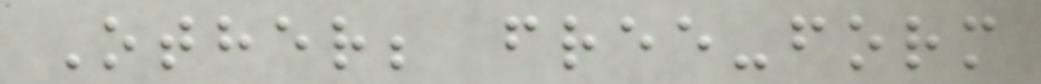Other; free-form
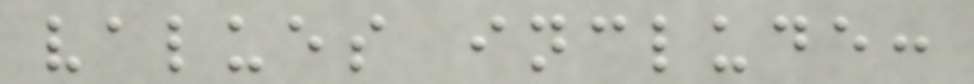values include:
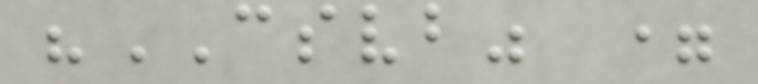"CSVB" =
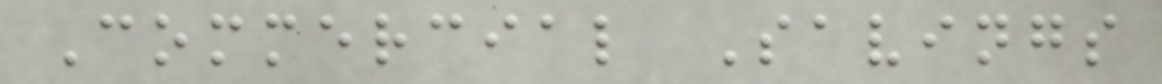Commercial Savings
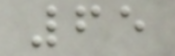65
